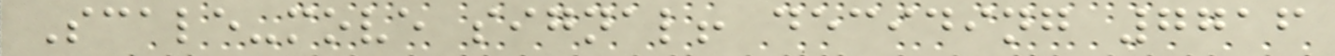Scale-move signal! deciding 7716
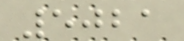5021
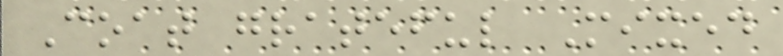Coat grateful Mixed
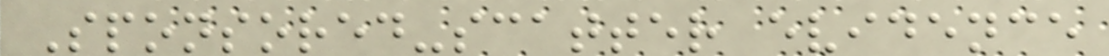Sponsored-scatter evidence
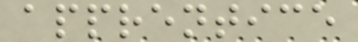apprentice
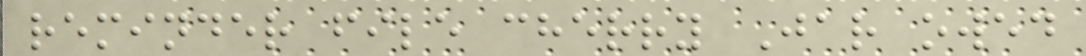reminder file cherry Jar owed
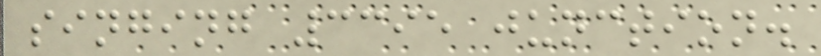singing 3395 junction.
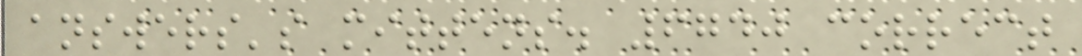answers's mittens. 6740 correct
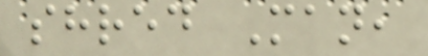shred Man,
